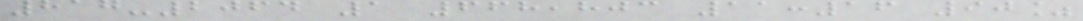817-2064 1 668,803 11:16 90%
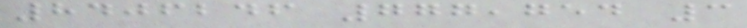8406246 777,754 3
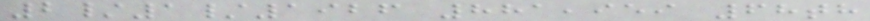2/1/1926 881,959 68th
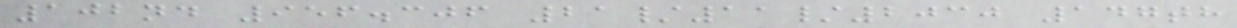102nd 956.306 21/11/2030 147th
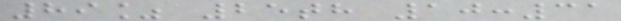89% 25th 10:31
